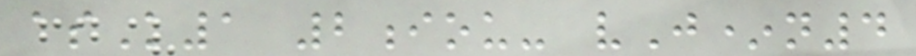asK1 2iou- vJ*n4
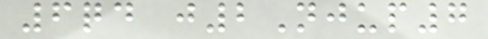6qd j2Njup7
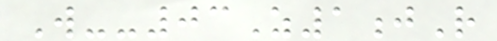W--03Z1jR
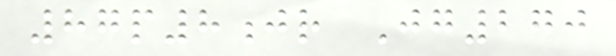87p8jr Jg270
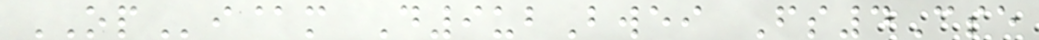OPi@m D9ubBwei Fs4Cse
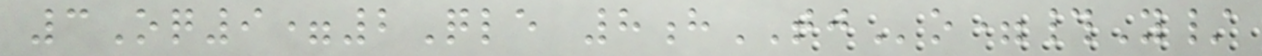3Oq9=2Qle 8hTJo=#Y/
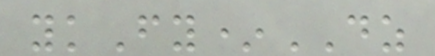ykFy*DZ
